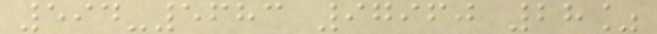594-5683 97960 28%
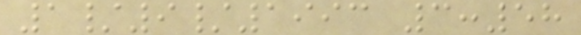1/9/1993 3:58
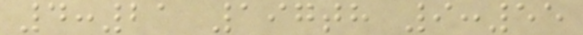4:21 197th 9:55
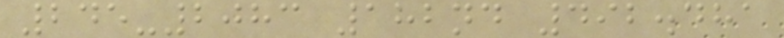245-2083 182nd 492.481
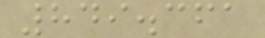849.361
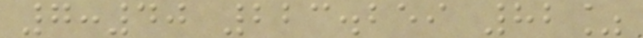7:40 223.259 82%
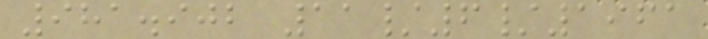981.902 11/6/1961
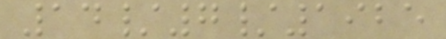14/7/1925
